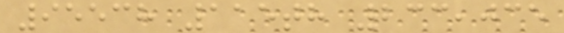95538 115th 233,035
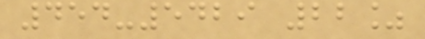454-5429 22%
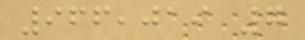966,019 7
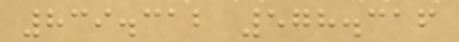839.312 578.316
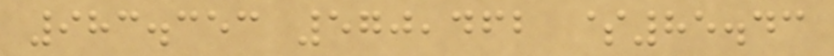983.353 570,462 $85.43
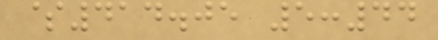$414.05 5:44
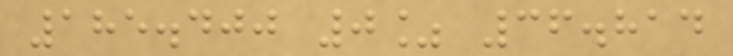185.400 0% 36.814
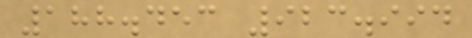188.453 923.994
